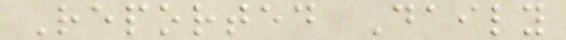Reported Daily
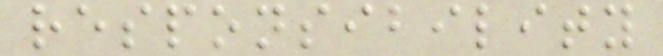responsibility
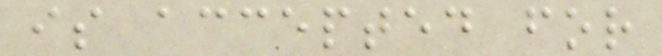is accepted for
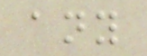any
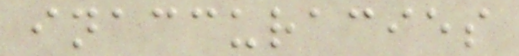inaccuracies
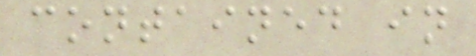contained in
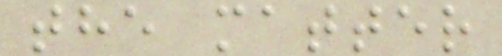the matter
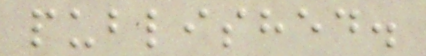published.
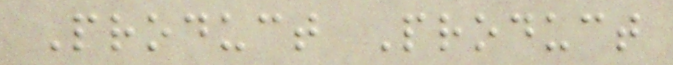Product Product
